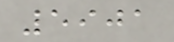5901
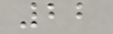22
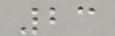23
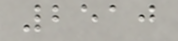2510
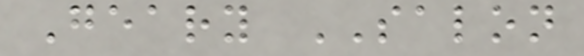Geary SALON
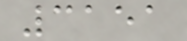3151
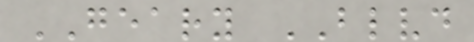GEARY BLVD
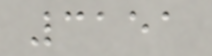3151
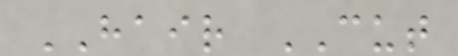HAIR CUT
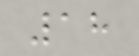18
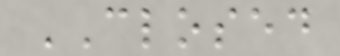CLOSED
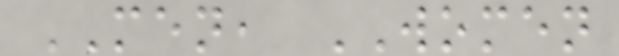MEN, WOMEN
